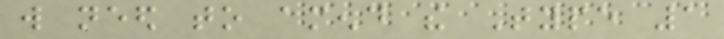will need to amend the Type 1
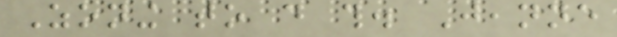Zoning to do this. Jeanne
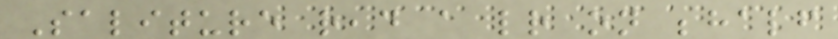Saliture read a letter on behalf
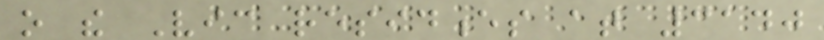o the Vic residences at 3140
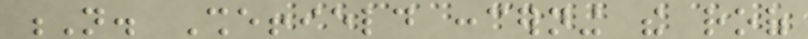N. Sheffield concerning the roof
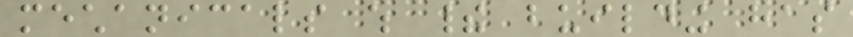mechanicals which their building has
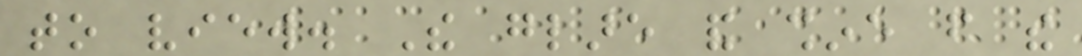to view. The glare and shine from the
